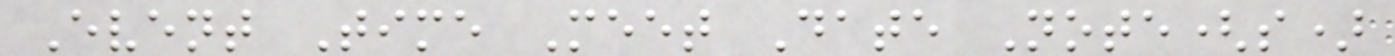Event Time Meet Date Note(s)
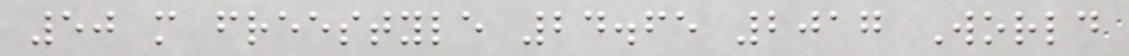50 m freestyle 24.65 2017 World
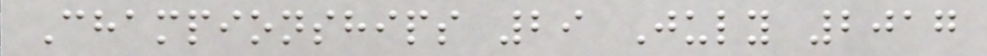Championships 29 July 2017
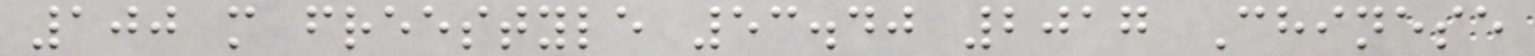100 m freestyle 53.40 2017 Chinese
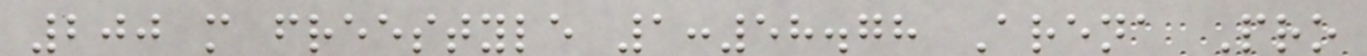200 m freestyle 1:58.78 Arena Pro
